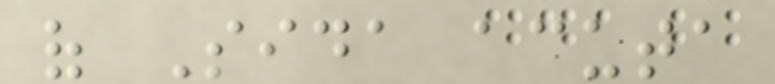of Sida acuta
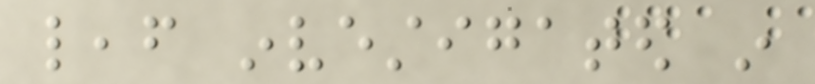leaf investigated in
